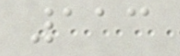113
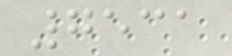7531
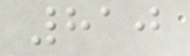810
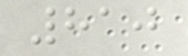810
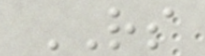RS
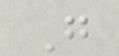G
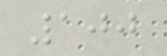100
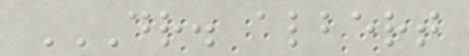DR. ALBERT
